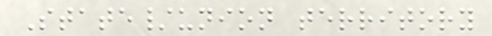State/union territory
